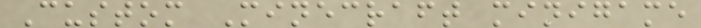Custom Minecraft minigame
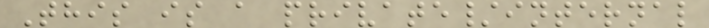This is a private/internal
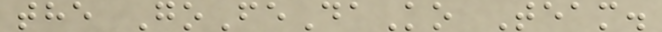the GoFeDaKo Team.
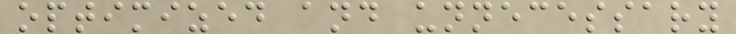optimized and unnecessary
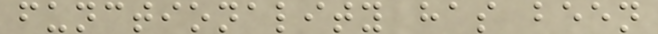functionality has been
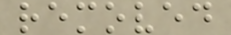removed
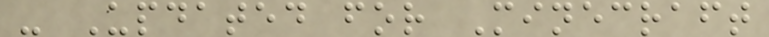- Updated for Minecraft
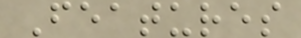Features
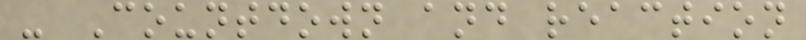- Countdown and reaction
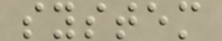system
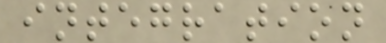integration
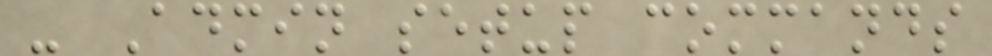- Admin setup commands
